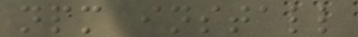npm install
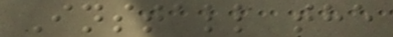Install the
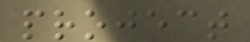project
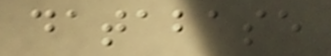database
